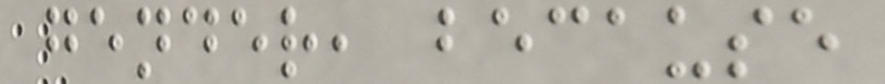gender, because
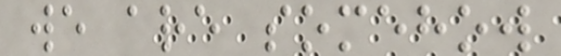we are somehow
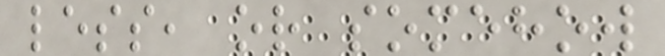less, or somehow
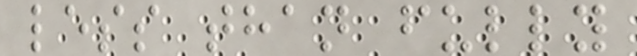less than fully
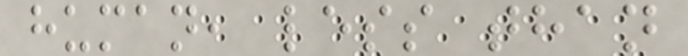human, less than
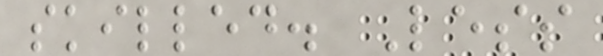skilled. Less
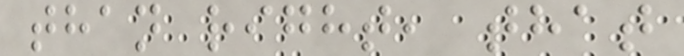than right, that
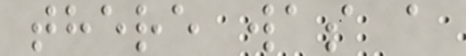there was a
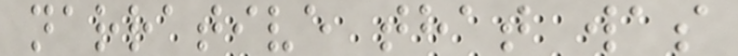narrative that was
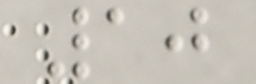10
